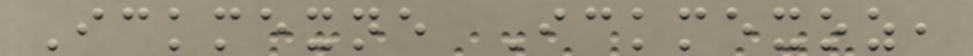Ickmexne Ickmexoz,
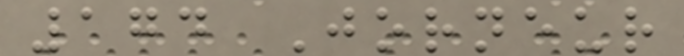174 Jorneur
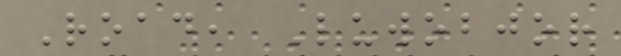Road, Luwobjor
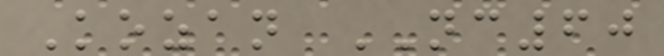Kozan NC60
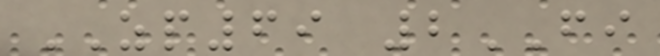ZP69 2FI
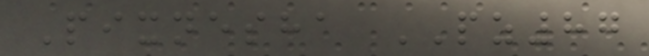Pixnesha PZ87
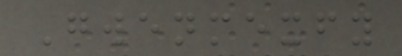Gwenmexfy
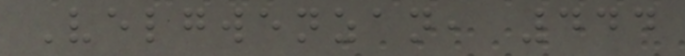Velgwenzan, 444
